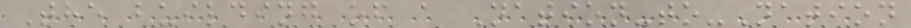The building of a Nation-to-Nation
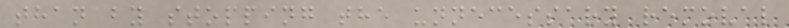than by stopping the unnecessary removal
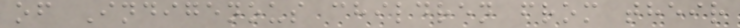of Indigenous children from their
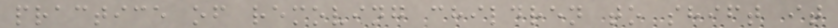practice of removing children to shift it
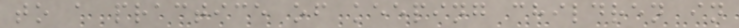to a practice of keeping children in
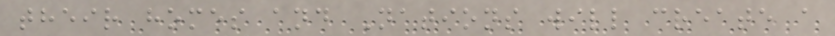their homes and Nations will create a
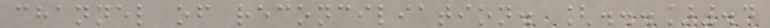channel of reconciliation. [...].4
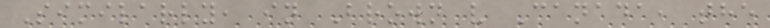Similarly, in Brown v Canada, the
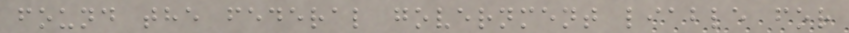found the federal government liable for
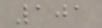101
